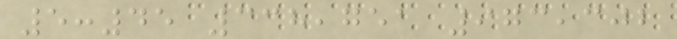5:45 338,751 973,302
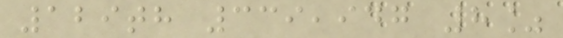129th 339,947 8%
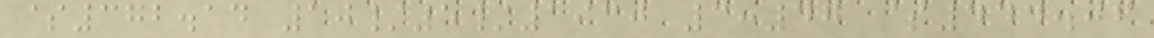$372.14 10/5/1930 3:47 $444.06
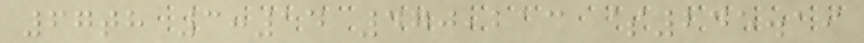67th 3:14 470,213 $245.19
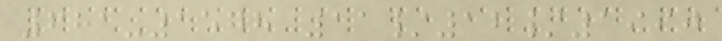681-1578 11/12/1990
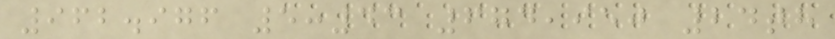962.976 5:43 674,950 24th
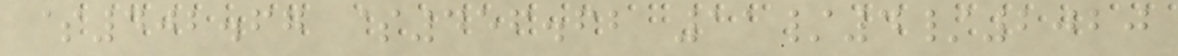$402.67 $456.62 11/4/2020
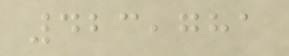423,781
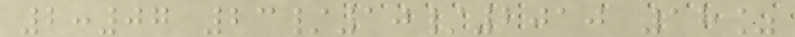2:07 23/10/2010 18%
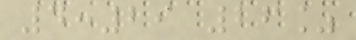4:29 26%
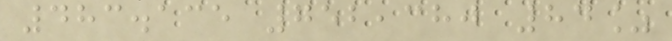483.135 752,380 84%
